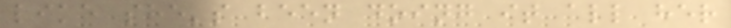like she's been doing it all her
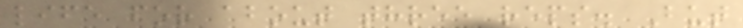life for about three reps. But
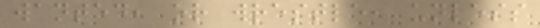wanted, or wrestle, unless
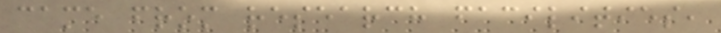came from research facilities,
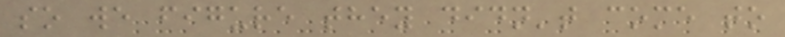so we figure they didn't come to
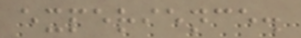experience.
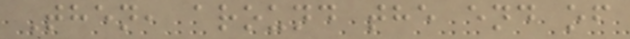Then, around the end of
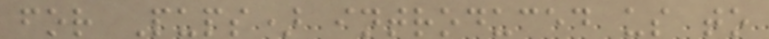for Pups) introduced us to
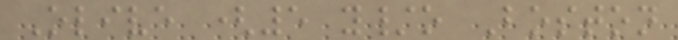Olive (5 y/o Boston
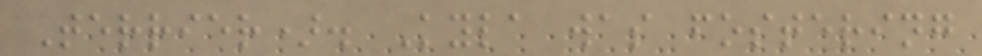Terrier). Kyla was fostering
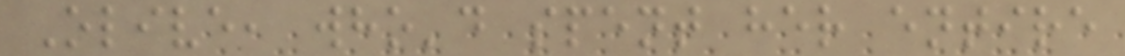Olive, who'd spent her entire
